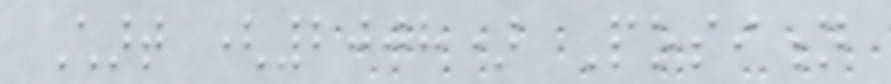Chart (2008) Position
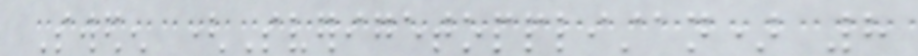Sweden (Sverigetopplistan) 8
